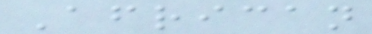African
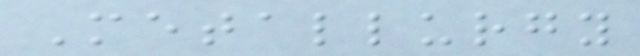Metallurgy
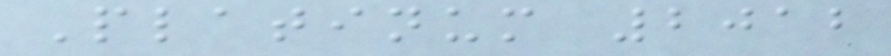Platinum 2012
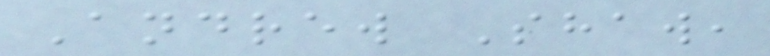Andrew Shaw,
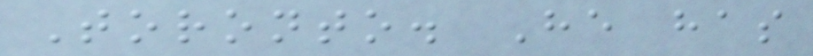Toronto. He has
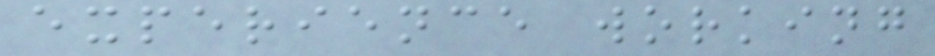experience working
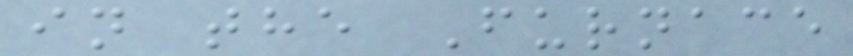in the Furnace
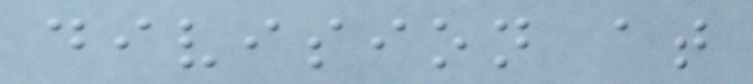division at
